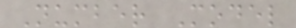Number Model
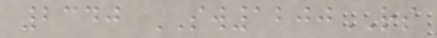2340 SW1200RS
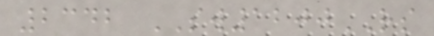2342 SW1200RS
